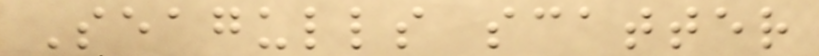Seagulls scatter
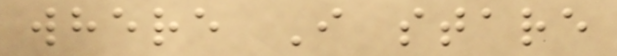where I stare
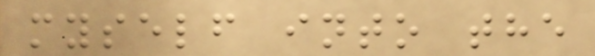myself into the
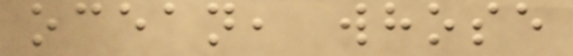ocean, whose
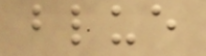blue
